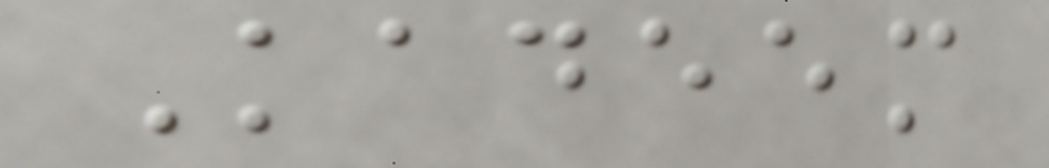Kadeem
